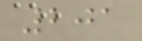201
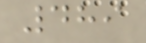489
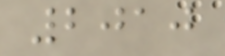2010
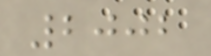2002
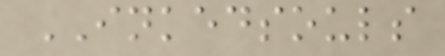INKEDSOULS
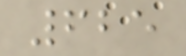625
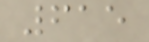615
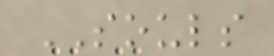SOULS
